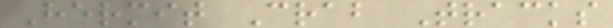Hermit Crab Tracks
